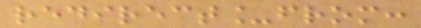redirect_from:
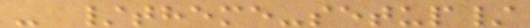- /theme-setup/
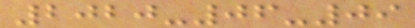2020-06-09
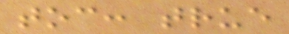toc: true
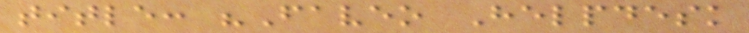title: "Faveo Helpdesk
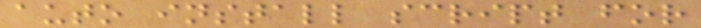auto install script for
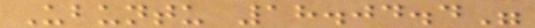Ubuntu 18.04.4"
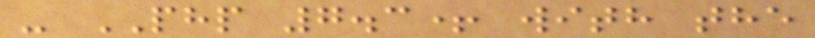- PHP 7.3+ with the
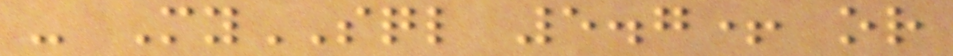- MySQL 5.7+ or
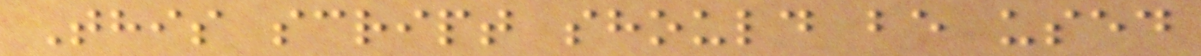This script should be used
